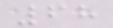68
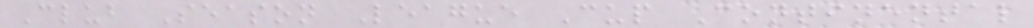Club Season League Cup Continental
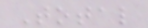Total
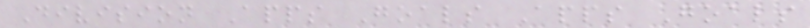Division Apps Goals Apps Goals
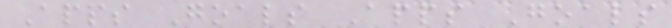Apps Goals Apps Goals
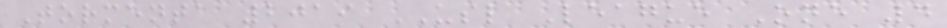Tormenta 2019 USL League One 4
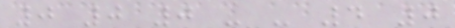0 0 0 - - 4 0
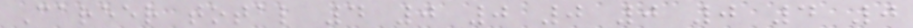Career total 4 0 0 0 0 0 4 0
